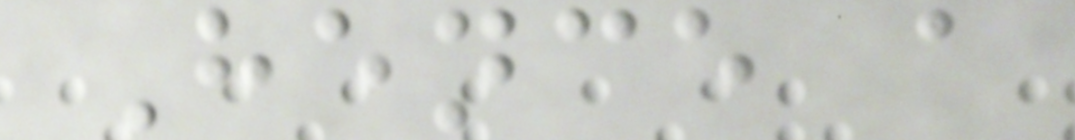Hence a
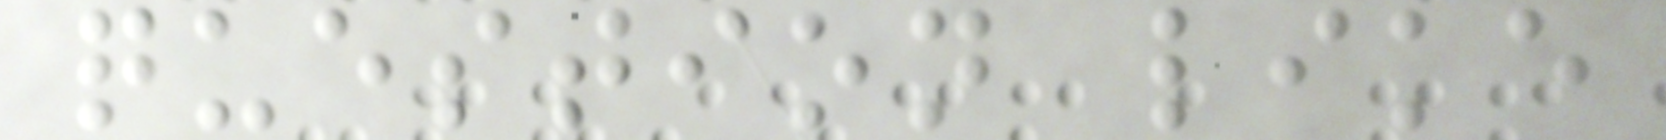question like
